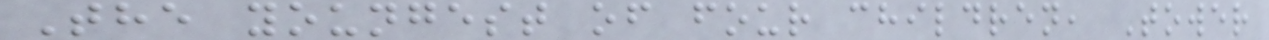The youngest of four children, Tower
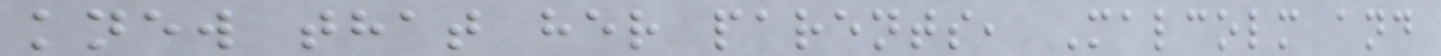knew that her parents, Malcolm and
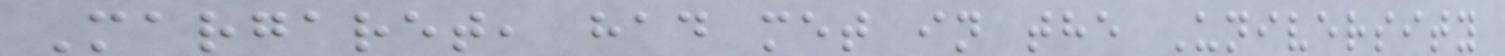Margaret, had met in the University
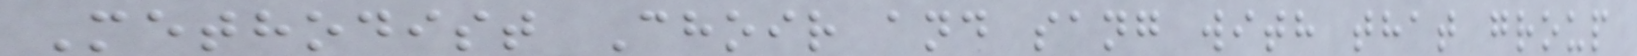Methodist Choir and sang with that group
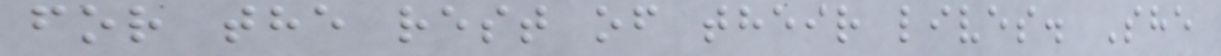for the rest of their lives. She
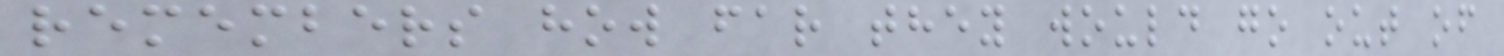remembers how far they would go out of
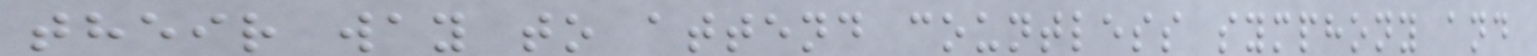their way to attend countless symphony and
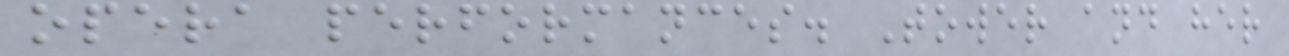opera performances. Tower and her
